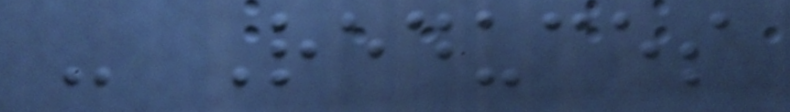- Reduces
